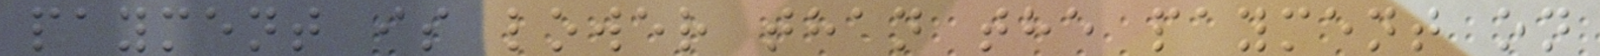payment is lower than the payment on
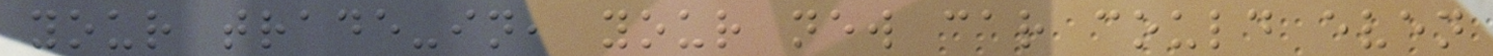your trade-in, your new car could even
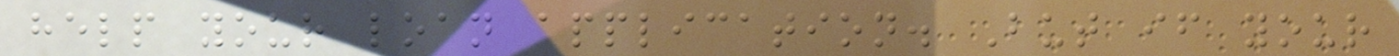help your loan application. But if your
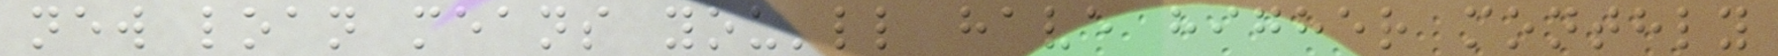new loan means you'll have higher monthly
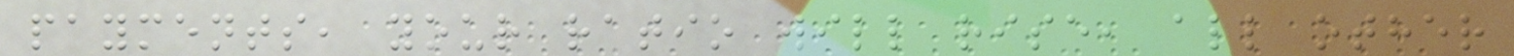payments, your ratio will rise, all other
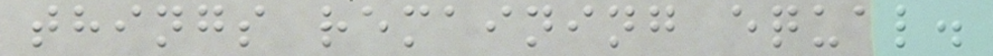things remaining equal.
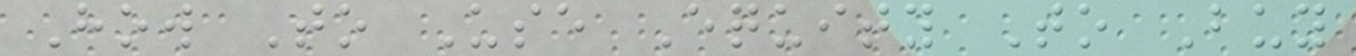How To Use Equity To Buy
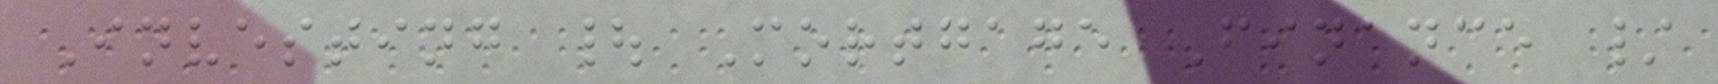Investing | Mortgage Finance /
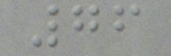76
